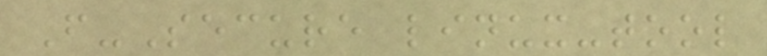F-Secure linux-tool
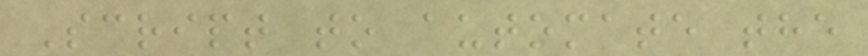Script to automate the
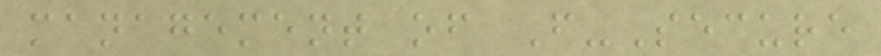management of F-Secure
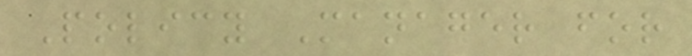Policy Manager for
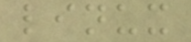linux
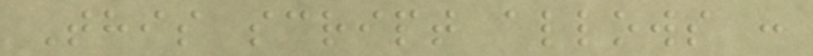This script allows :
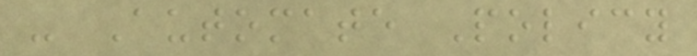- Automate Policy
